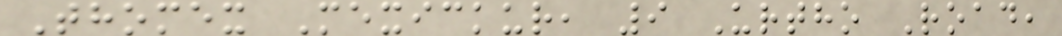Thomex Mexickur, 9 Urtho Road,
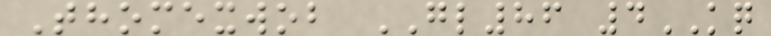Thomexwob GL86 4KQ
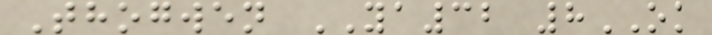Thogwen YA32 8OK
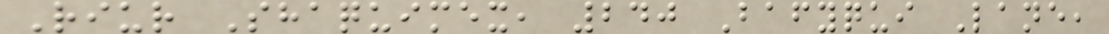Riur Shaquimex, 240 Bafyqui Lane,
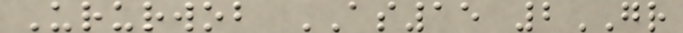Ururwob AS15 2GR
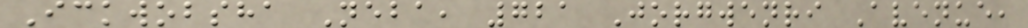Ickwobsha Neba, 721 Jorgwenri Avenue,
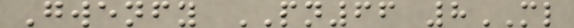Gwenfy PN66 8ML
